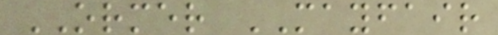ORMER MAYFAIR
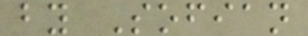by Sofian
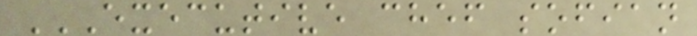EXECUTIVE CHEF SOFIAN
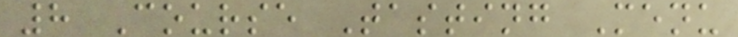8 Course Tasting Menu
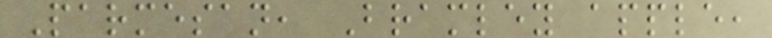Parmesan, Bramley apple,
